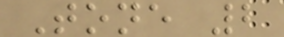Tone 2
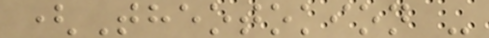(Theotokion -
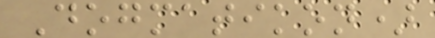Dogmatikon)
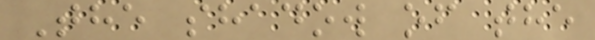The shadow of the
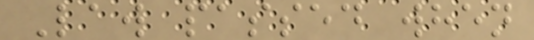Law passed when
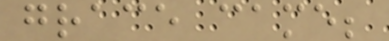grace came;
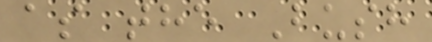as the Bush
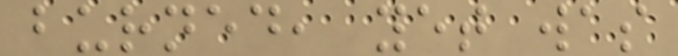burned, yet was
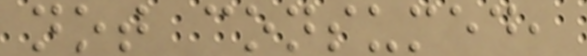not consumed,
